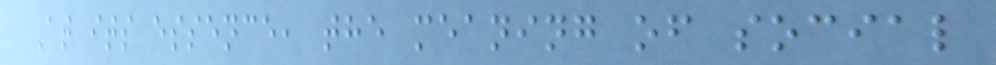At its essence, the meaning of social
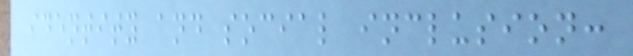identity and social inclusion:
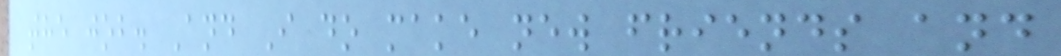the job. And I do make new friends and
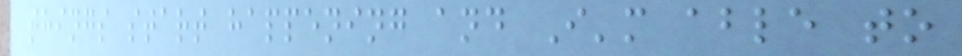things start happening and I'm able to
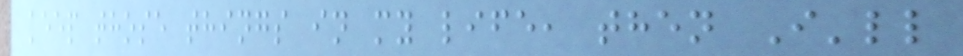keep those things in my life, then I'll
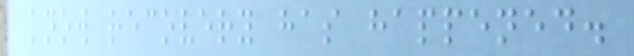know recovery has happened.
